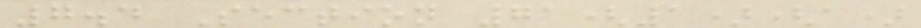7.4 Section 71(1)(a)
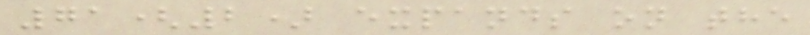71(2) expands on the
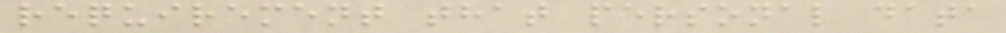requirement that personal data
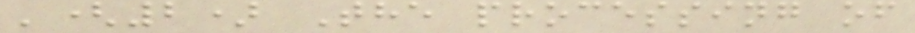'(2) The processing of
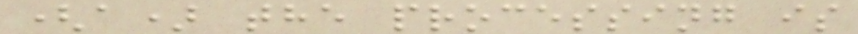(a) the processing is
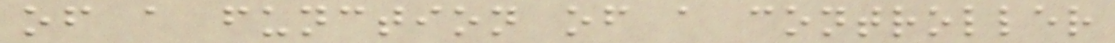of a function of a controller
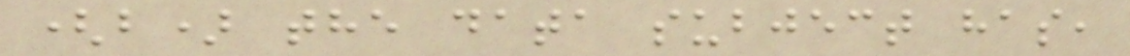(b) the data subject has,
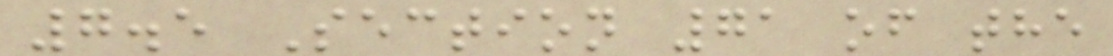7.5 Section 71 of the
